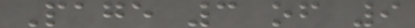Page 3 of 9
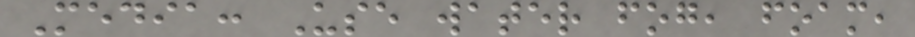Media: Use water fog, foam,
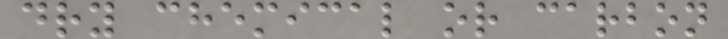dry chemical or carbon
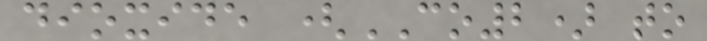dioxide (CO2) to
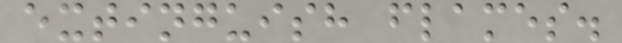extinguish flames.
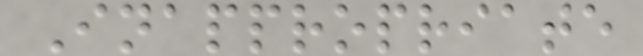Inappropriate
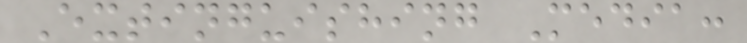Extinguishing Media:
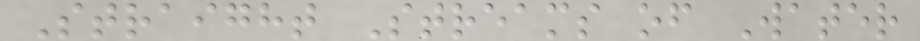Straight Streams of Water
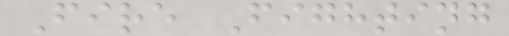Fire Fighting
